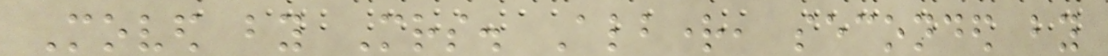Moved by Mrs. Albright, seconded by
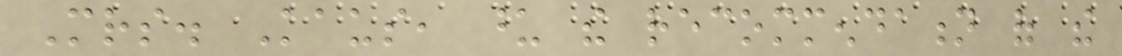Mrs. Kaus, upon the recommendation of the
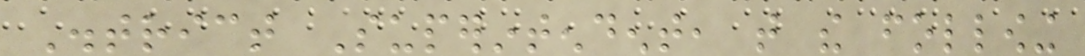District Superintendent, that the following
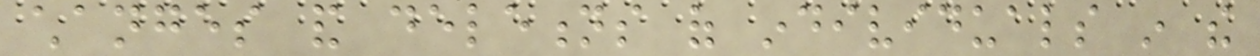changes and deletions of individuals in the
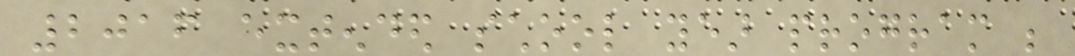2016 extended school year program be
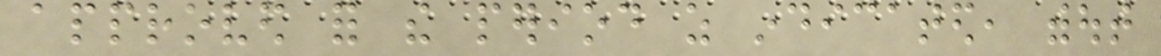approved for the period as indicated, without
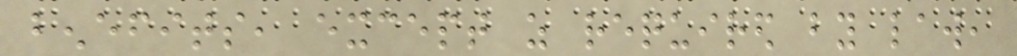benefits, except as required by law,
